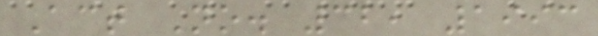Act No. 32, 1993
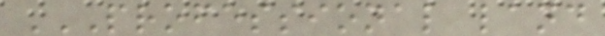PROFESSIONAL LAND
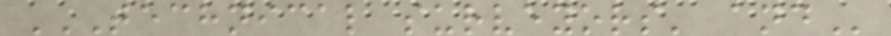TECHNICAL SURVEYORS' AND
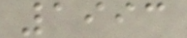1993
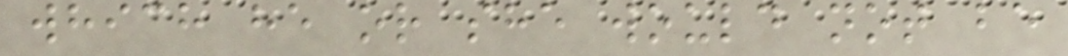which he or she would not be
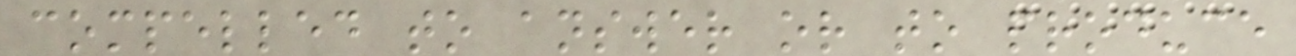compelled to answer or to produce
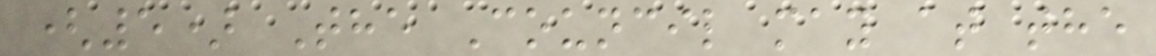(5) The Council may at the
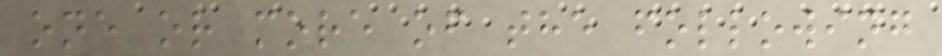one or more of the following
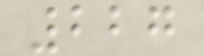227
